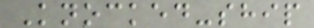Knocked-ship
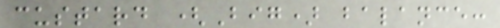custard (Big) balance:
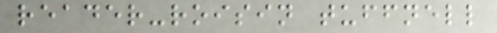reader-roisin tuffnell
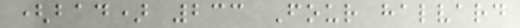(bad) 233 Four halvard
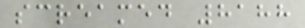screamed 8188
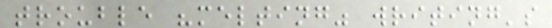trouble "melting" writing's
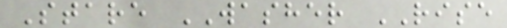Stare WASHER RISE
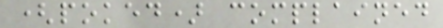(poked) complained
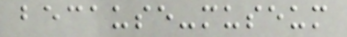because-museum
